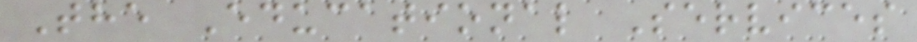The Educational Services
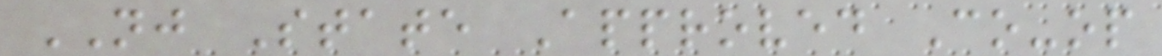NJ State Approved Co-op
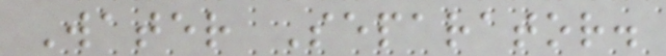Water Separator.
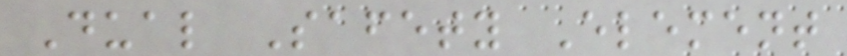Dual Safety Element
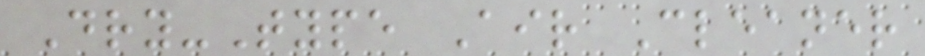Dry-Type Air Cleaner
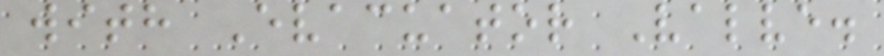with Evacuator Valve.
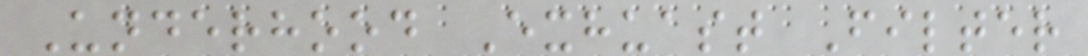Underhood Exhuast Filter
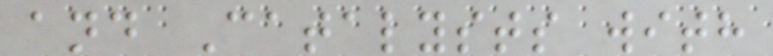and Catalysts with
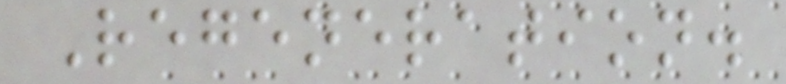Regeneration.
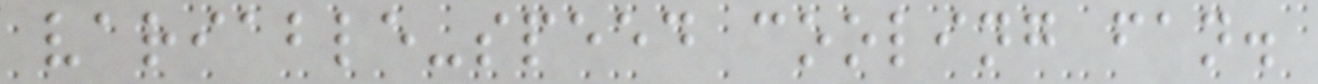variable-speed cooling fan.
